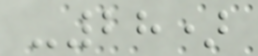-28)
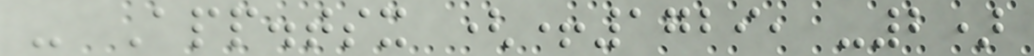- App.tsx (+1729, -2)
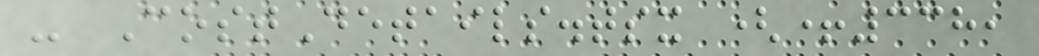- CostDetails.tsx (+338,
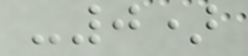-0)
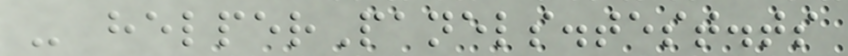- helperPanels.test.ts
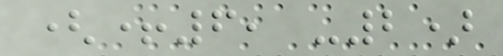(+6, -2)
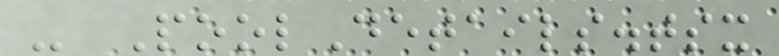- PoolDetails.tsx
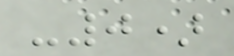-0)
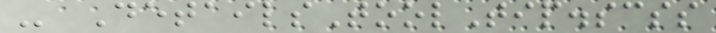- DetailsToolTip.scss
